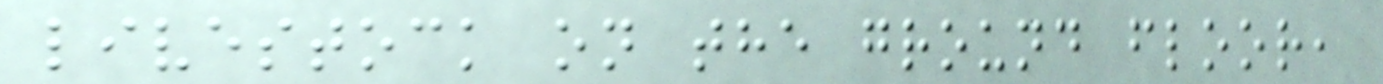livestock on the ground floor,
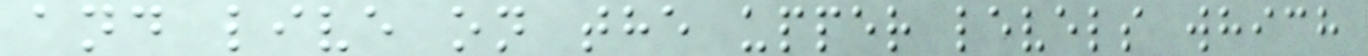and live on the upper levels which
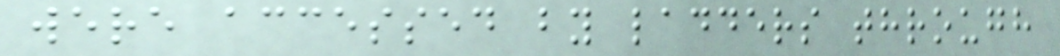were accessed by ladders through
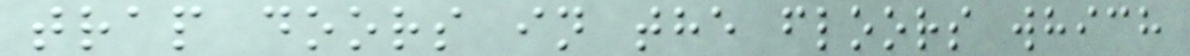trap doors in the floors which
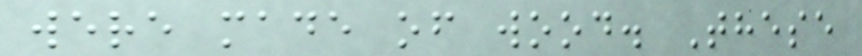were made of wood. These
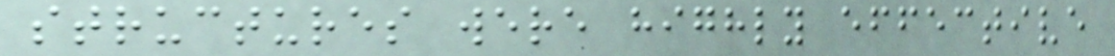structures were highly effective
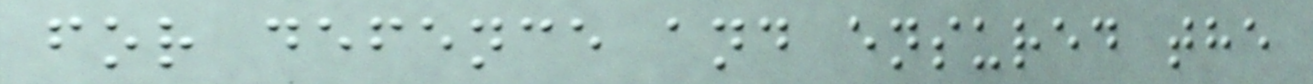for defence and ensured the
